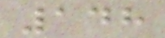148
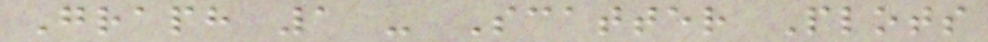Graph 1 - Scatter Plots
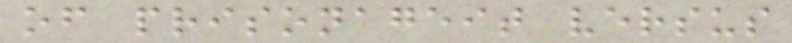of prisonageit versus
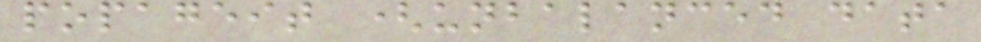popageit (unbalanced data
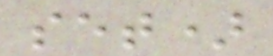set)
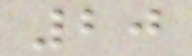20
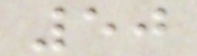50
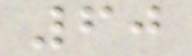60
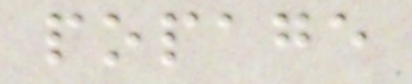popage
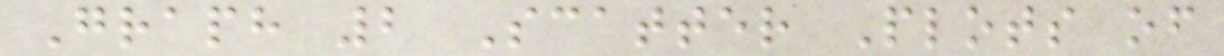Graph 2 Scatter Plots of
